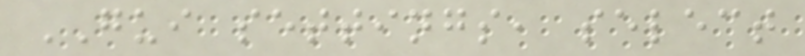GUI settings, select
